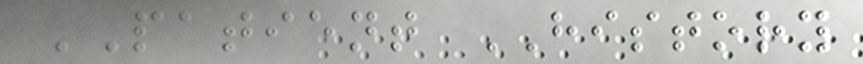PATIENT HISTORY
